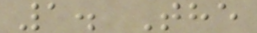1. The
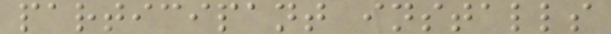participant installs
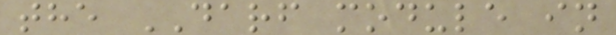the DARF module in
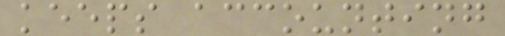keeps accounting
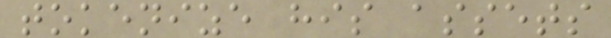tokenize his assets
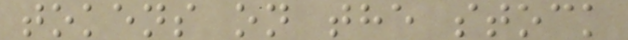tokens on the stock
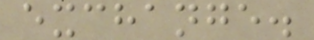exchange.
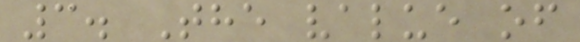3. The value of
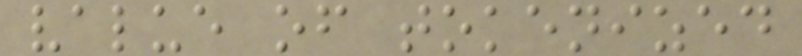value of tokenized
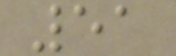51
